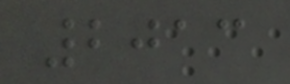2013
